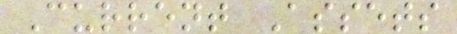Current Assets
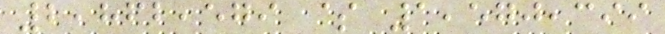2,862,579 $ 1,570,399
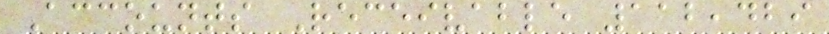Accounts Receivable 112,429
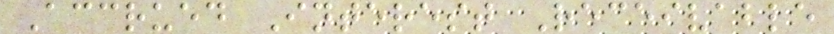Accrued Interest Receivable
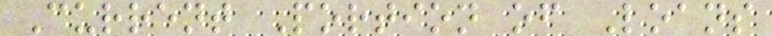Current Portion of Loans
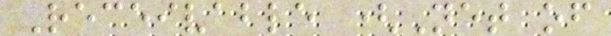Receivable (Net of
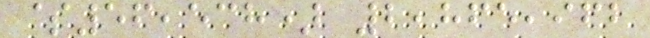$56,538) 2,865,962
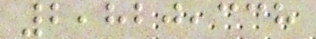2,820,338
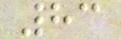83
